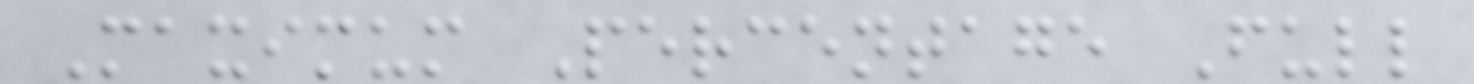Maximum Percentage Full
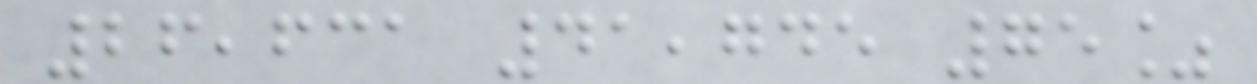26,631 41,745 75%
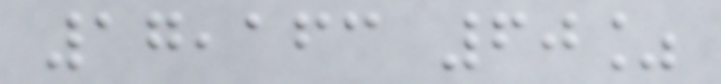17,163 60%
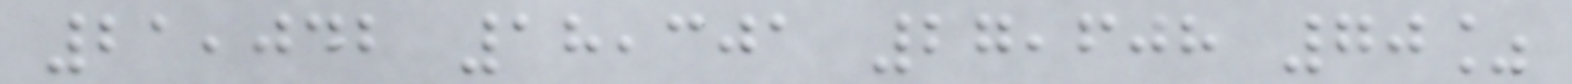21,042 18,301 27,608 70%
